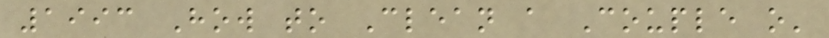1993 How to Clean a Couple o'
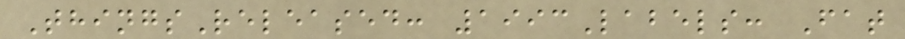ThingsReleased: 1993Labels: Fat
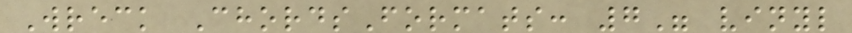Wreck ChordsFormats: 7" vinyl
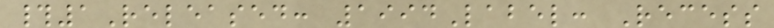#1Released: 1994Label: Recess
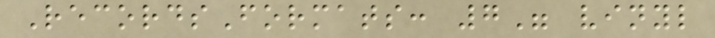RecordsFormats: 7" vinyl
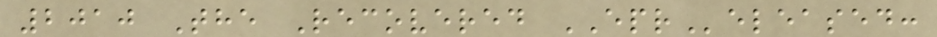2010 The Recovered EPReleased:
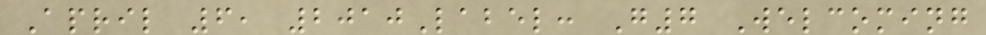April 6, 2010Label: G7 Welcoming
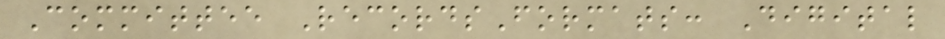Committee RecordsFormats: Digital
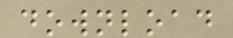download
